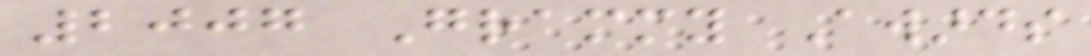2007 Grammy Awards
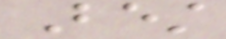Best
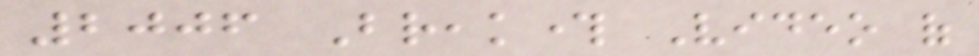2006 Breakthrough Video of
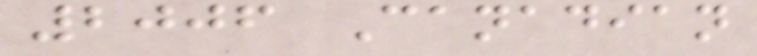2006 Canadian
